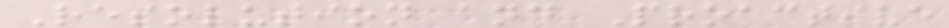Resolution and Proactive
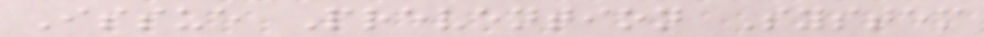Issue Prevention System
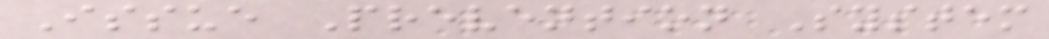Issue Prevention System
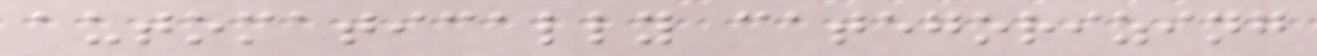automatically categorizing
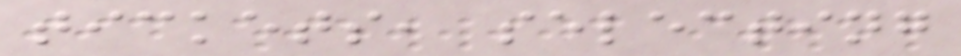tickets, selecting
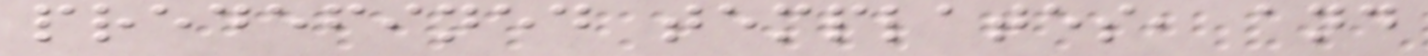predefined templates, and
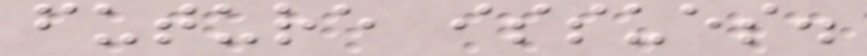future issues.
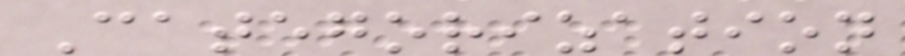Categorization
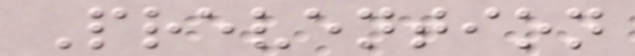Prevention
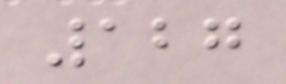127
